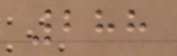288
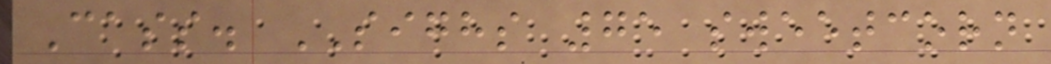Cass. SIGHS 75 sweetcorn
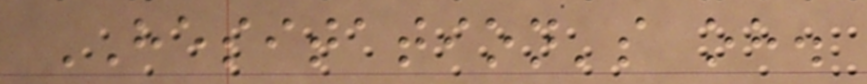HESITATION's oh.
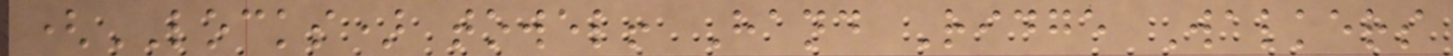(LOCKS) towel! Hand Ridge Walkers
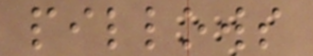pillows
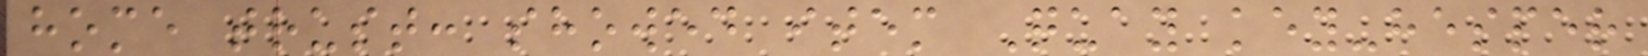home trust: showed item Quay key-hesper
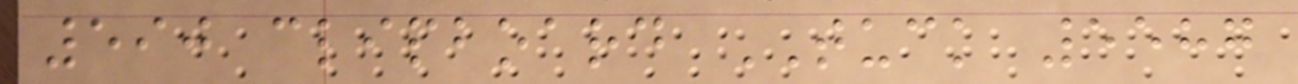590 clipboard TUCK 5587
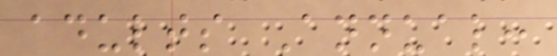adults Annual:
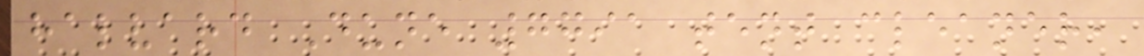halvard Dune 7791 tent cleaner,
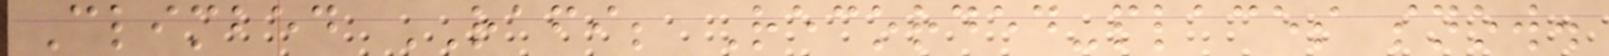Climbed RAFI; Recorded-places snow.
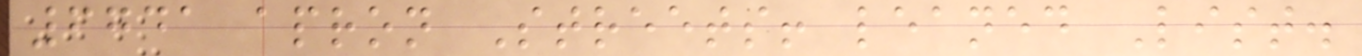6741 apron Streets! leaned List.
